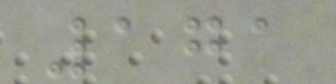171
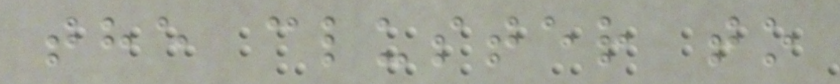the cluster to
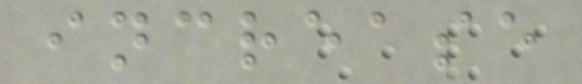increase
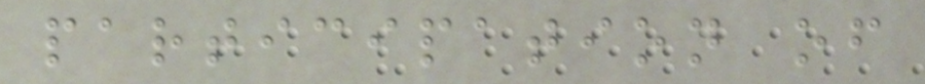participation of
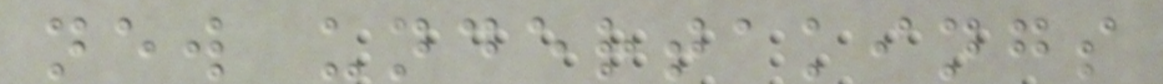new undertakings
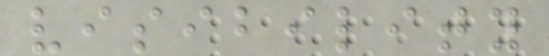visibility
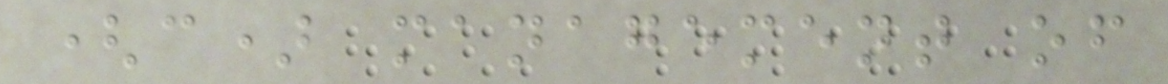(c) management of
